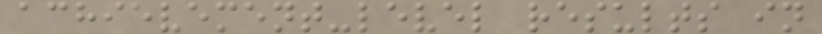achievement-level results in
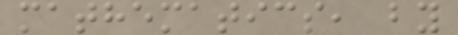mathematics, by
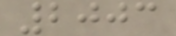2003
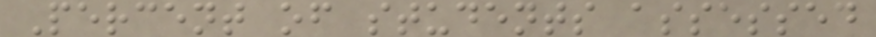Percent of students assessed
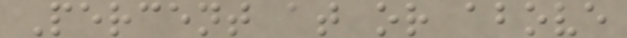Percent at or above
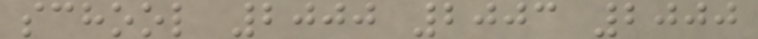school 2000 2003 2000
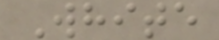White
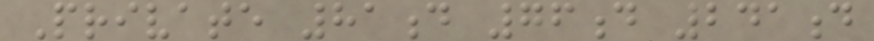Private 81d 76d 241d
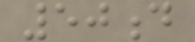50d
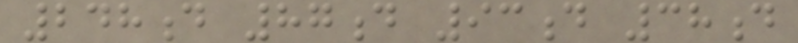248d 87d 93d 38d
